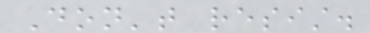Don't resist.
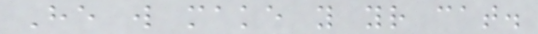He will make you your cat.
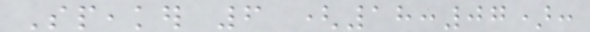Speaker 6 (18:07):
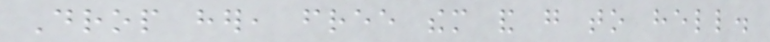Drop her, free them and go to hell.
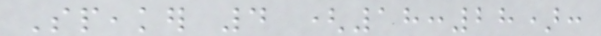Speaker 4 (18:28):
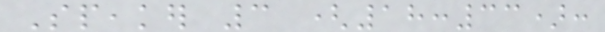Speaker 3 (18:33):
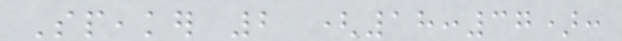Speaker 2 (18:37):
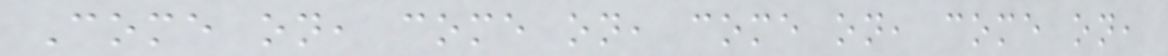Come on, come on, come on, come on,
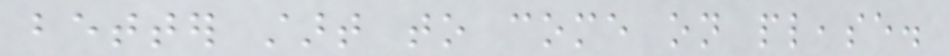better start to come on please.
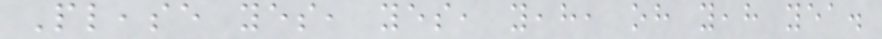Please yes, yes, yeah, oh yeah yea.
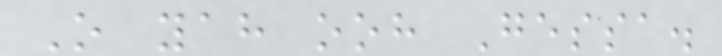O yah ooh Gessa.
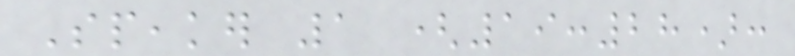Speaker 1 (19:28):
